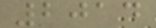2014
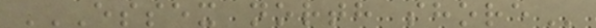ESSEX NORTH SHORE
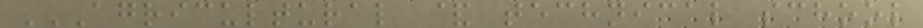AGRICULTURAL & TECHNICAL SCHOOL
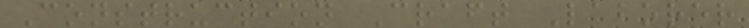Construction Craft Laborer
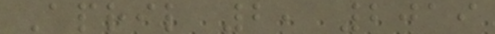April 2, 2019
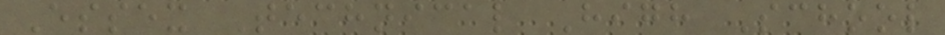Essex Technical High School
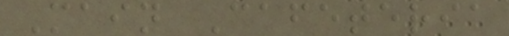Main Cafeteria
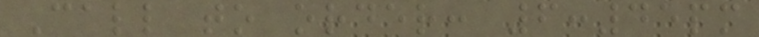Call to order: 6:45pm
